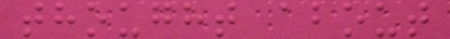thought about
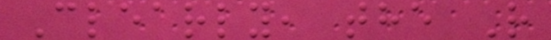Clearly, the R
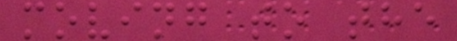moving to the
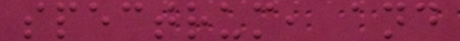spectrum, and
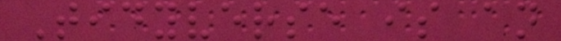Tidyverse is an
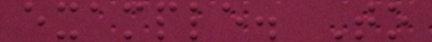example. To
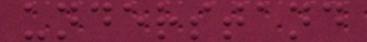understand
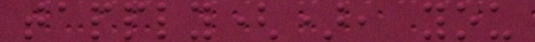tapply(), you
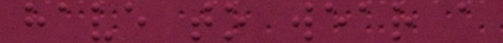have to wear a
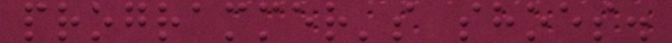programmer's shoes.
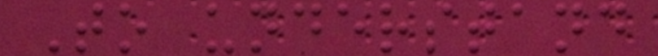To understand
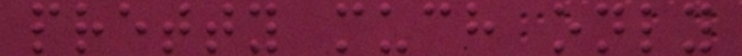pretty much only
